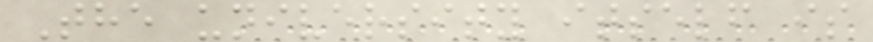The university itself is
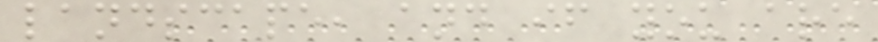landscape, and if you are
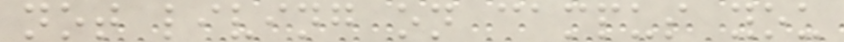not living on campus you
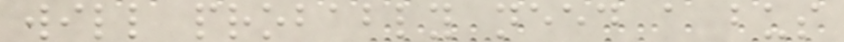will probably need a bus
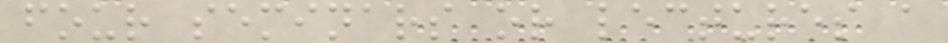four seminars or lectures a
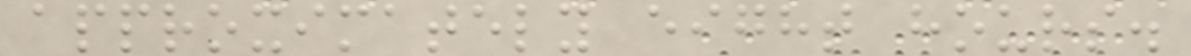approximately eight hours.
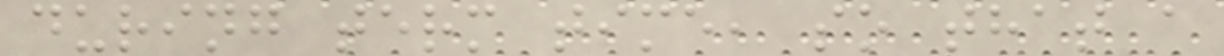during term time, so that a
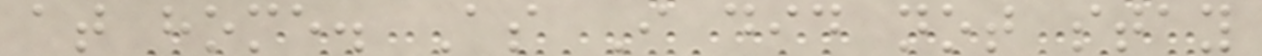at home. As I did not stay
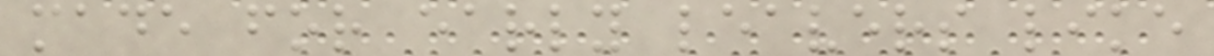made for early leavers like
